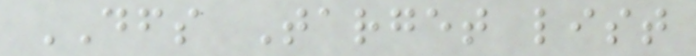DFS Target list
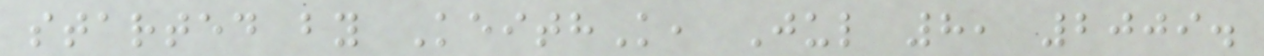started by KeithK, Jul 8, 2009.
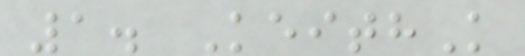1. KeithK
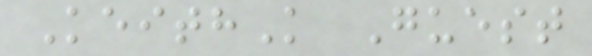KeithK Guest
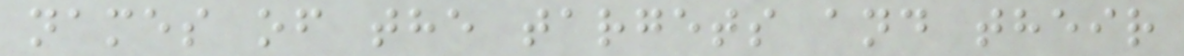names of the targets and their
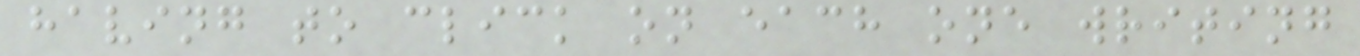having to click on each one writing
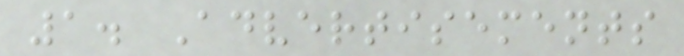1. Advertisements
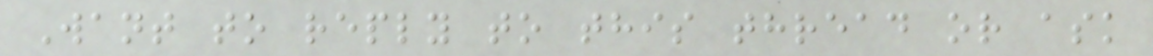Want to reply to this thread or ask
